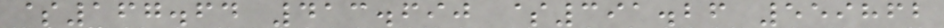$167.64 413.690 $391.26 559862
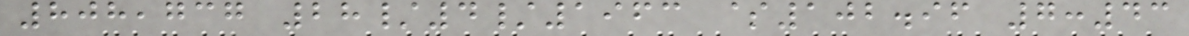808,737 28/4/1963 $102.96 7:43
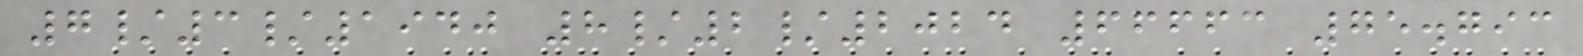7/3/1940 8/2/2024 66663 75.793
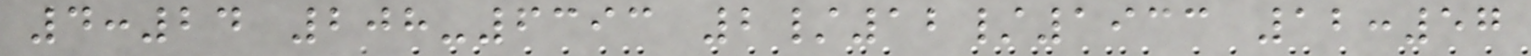4:24 208-6393 2/12/1933 12:57
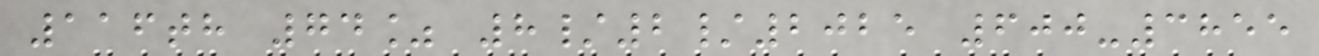116th 74% 8/2/2025 600-3855
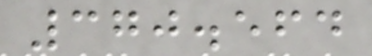370.564
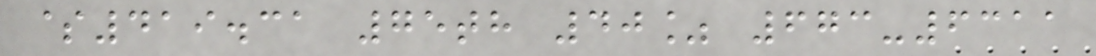$419.31 75th 40% 673-6311
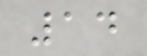14
